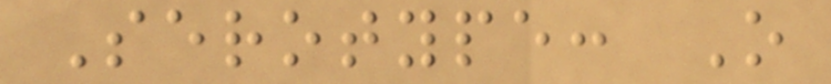Serotype: O
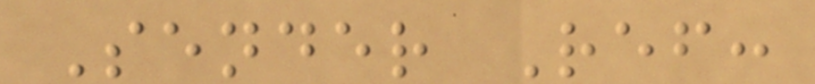Sender Ref:
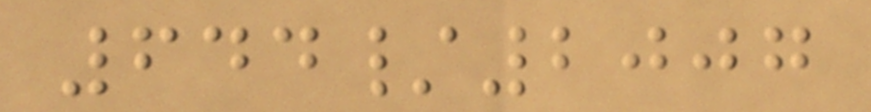644/2007
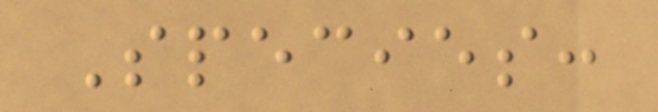Species:
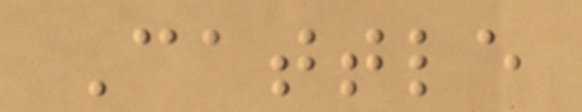Cattle
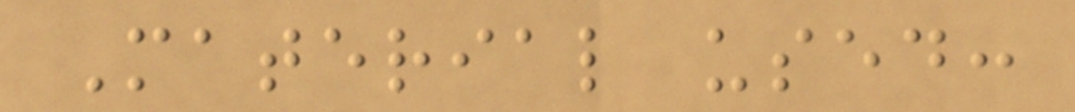Material used:
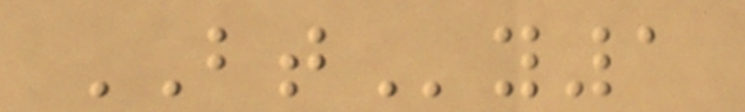BTy1
